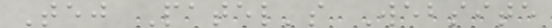Tej Patel's Website
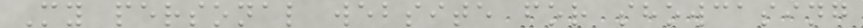My personal website for showcasing
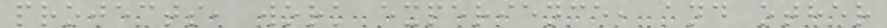projects, work experience, and other
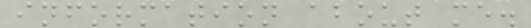information about me.
